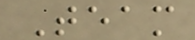Team
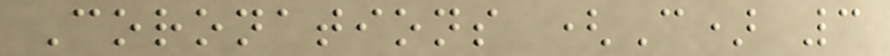Coronations (C) 3
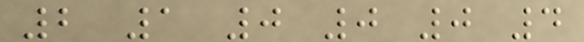2 1 0 0 0 4
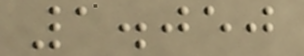1.050
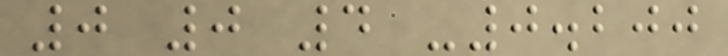0 0 4 -0.200
